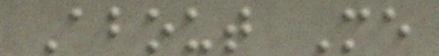About Me
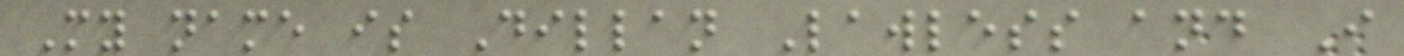My name is Dillan Lawless and I
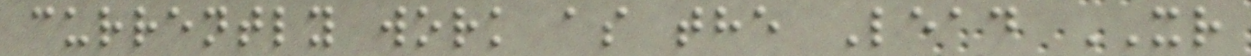currently work as the Lead XR
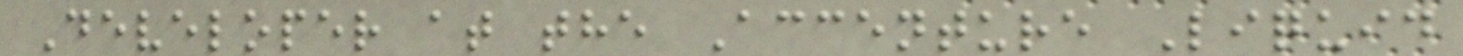Developer at the Accenture Liquid
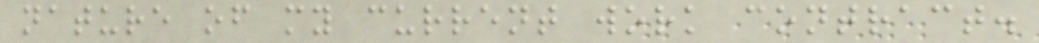nature of my current work contract.
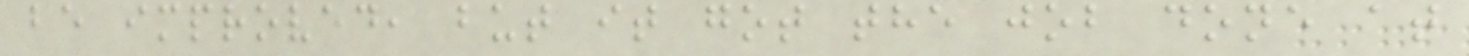be improved, but it got the job done at
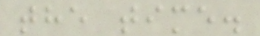the time.
